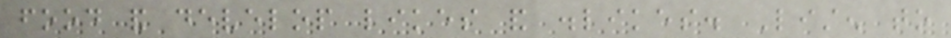food and develop likes and dislikes. Listen to
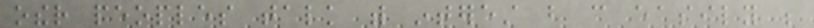other peoples talk with interest but can easily be
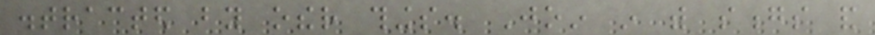distracted by other things. Join in with songs and
